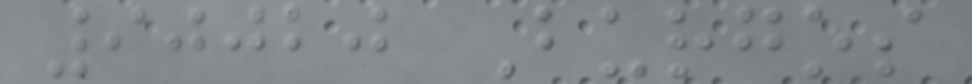90020 Burgos
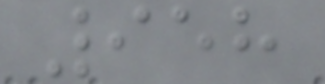958
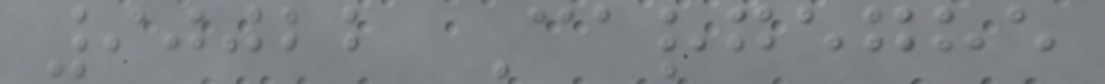90022 Cargeghe
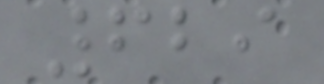629
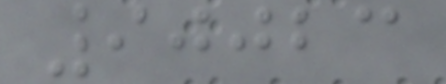90023
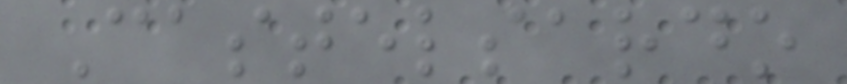Castelsardo
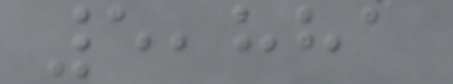5,881
